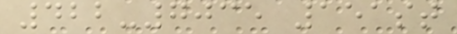422-7035 151st
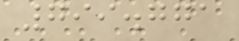799.771
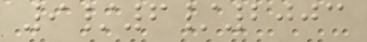9/6/2003
